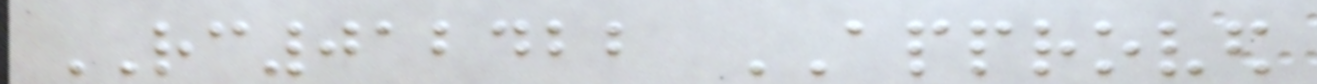RC012422 APPROVED
